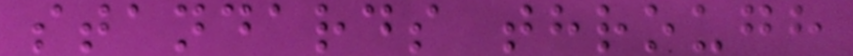standards through
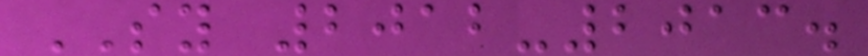SY 2012-2013.
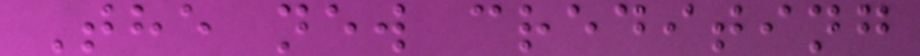The new crediting
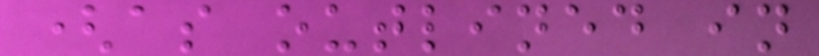(as outlined in
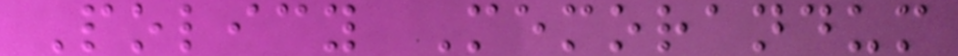Policy Memorandum
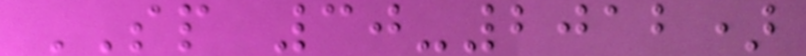SP 30-2012)
